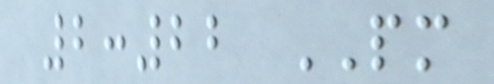2:22 PM
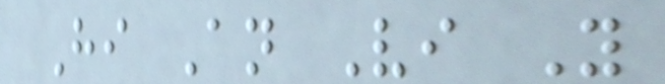Hi An Vi You
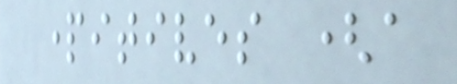partitives (a
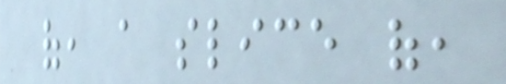of, a slice of,
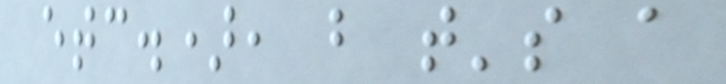etc.), but that's a
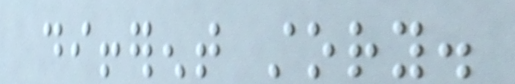different story.
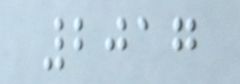2017
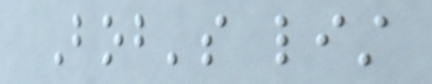Bob's list
